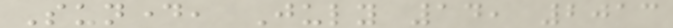Sunday, July 14, 2013
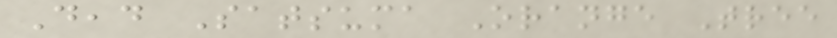Dead Satsuma Orange Tree
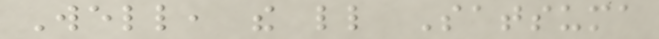Well, the little Satsuma
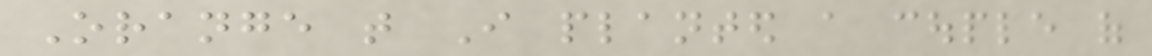Orange that I planted a couple of
